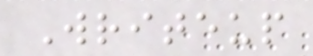Writeup
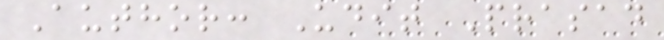Author: Udit Prasad
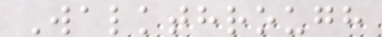Walkthrough
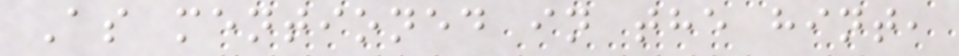As mentioned in the hint,
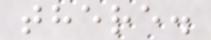there.
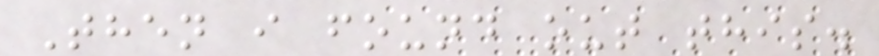Then i found out this.
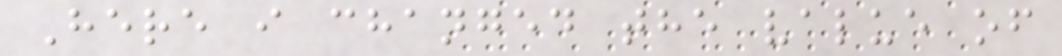Here i changed the value of
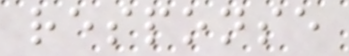response
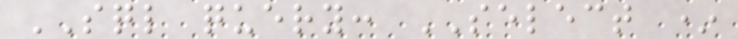SQL query: SELECT *
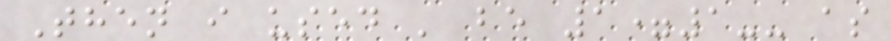Then i used ' be 1=1-- as
